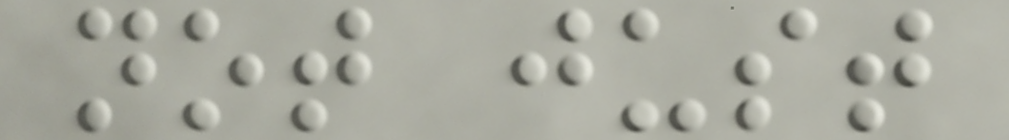not just
